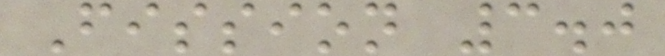Fission 3.0
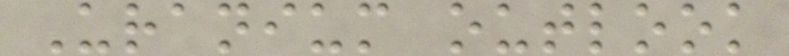Uranium outlook
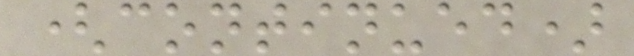(continued)
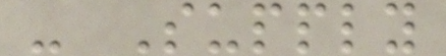- Supply
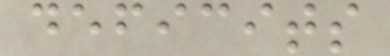deficits
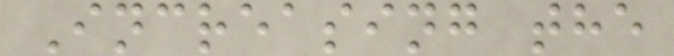Increasing the
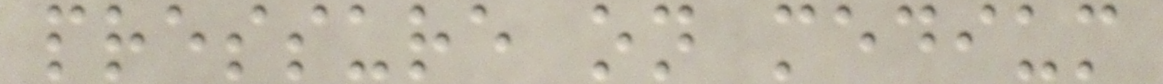pressure on medium
